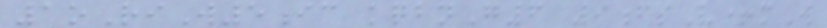1oRiW5ic kqbnG6 9fsV+mW
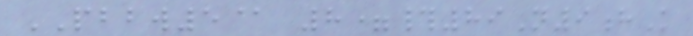PBBW5@ 8=#89N9hK
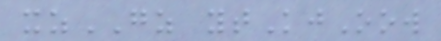xzGZ ytKjOow
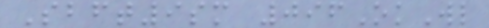Sbft9sm 096OkWl
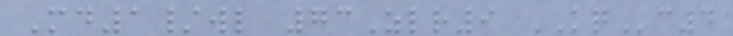Md1/wl 73Zlr9 KQc4
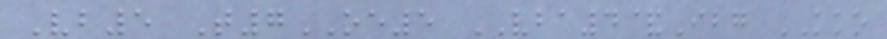Vb5 T7OE5 VBA4&Ibg KKO
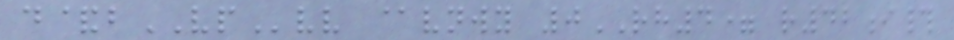d&bVPvv @vnwy 0RH4= r42i#
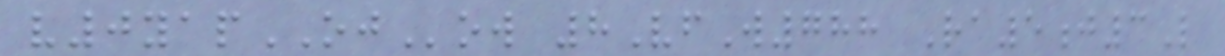v0yapOJow 8VfW788 Ra5j3L
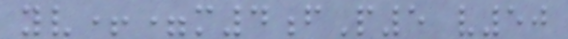yv+=m4fP5 v50
